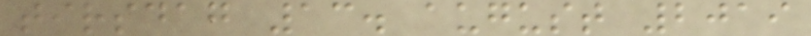tirsdag 13. august 2019
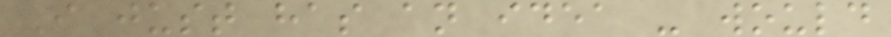I just has an idea - would
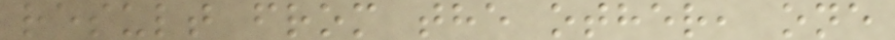result from the other, one
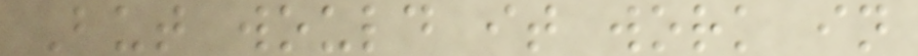But would it work in
